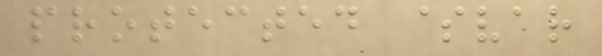protected $var
